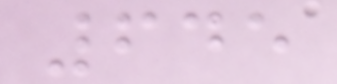645
